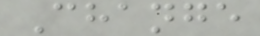Change
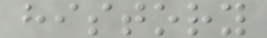history
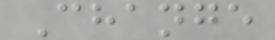Change
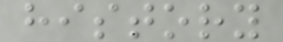history
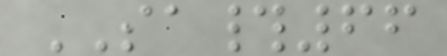SA#66
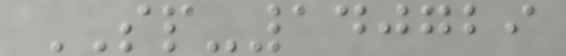SP-140729
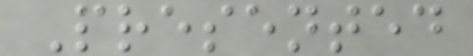Presented
